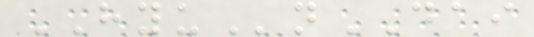HYUnDAI
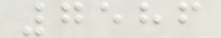7586
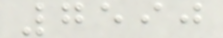7590
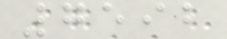7592
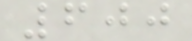600
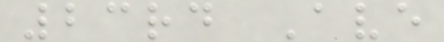23rd Ave
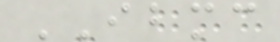IBMC
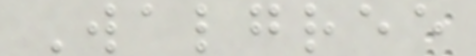Walgree
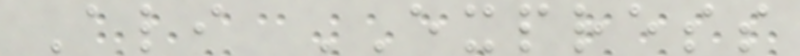Ali EXPRESS
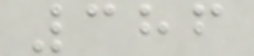386
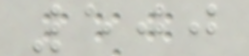500
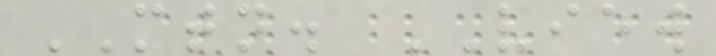MTN. VIEW
